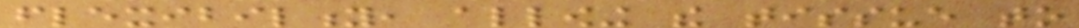flexibility, allowing the tissue to
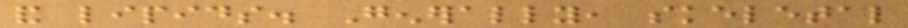and lipids. Generally, skeletal
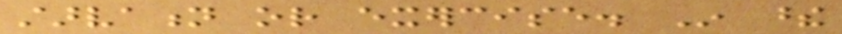starvation or exercise. In these
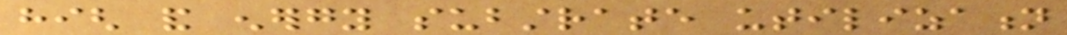high and energy substrate utilization
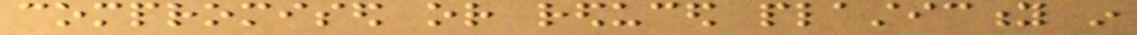compromised or reduced plasticity in
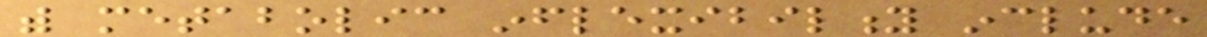with metabolic inflexibility include
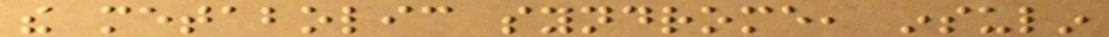the metabolic syndrome, insulin
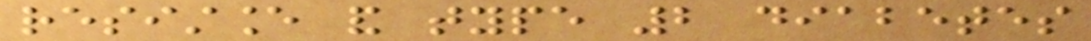resistance and type 2 diabetes
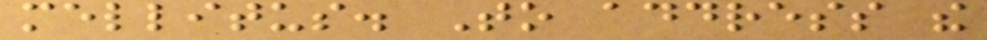mellitus. To address the
